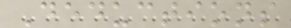Deductions
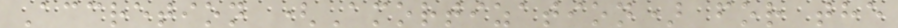Accretion (Amortization) for the
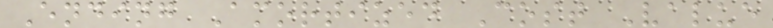Ending Amortized Cost Value
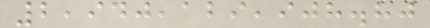2,940,129,908.80
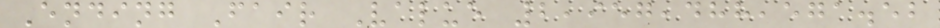Ending Fair Value 2,957,488,571.52
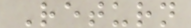Return
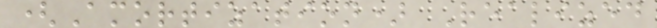(Amortization) Realized
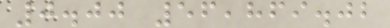0.00 56,869.02
